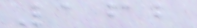162
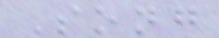Song
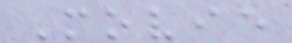Movie
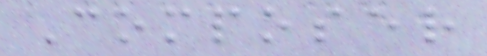Composer
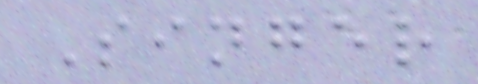Singer
